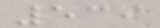539
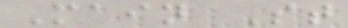Main St
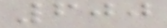600
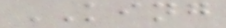KING
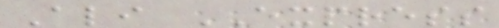Ali EXPRESS
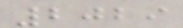2029
